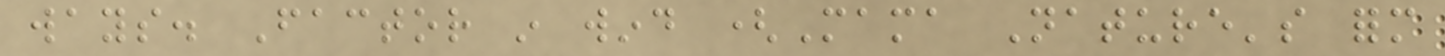ways. Factor in wind (Mama Nature's form
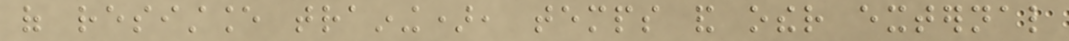of resistance training), temps and other external
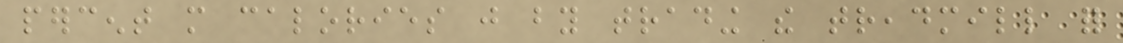percent more calories just by trading the treadmill for
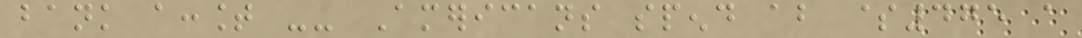bank account -- Americans spend about $475 a
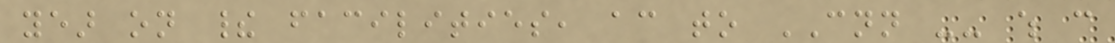year on their facilities, according to CNN -- which can
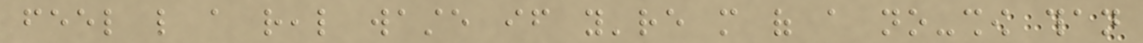feel like a real waste if you're more of a no-show than
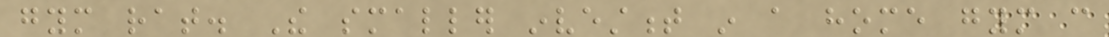gym rat. The smaller investment in a home gym can
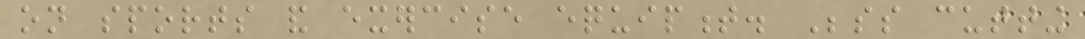on sports and exercise equipment. Besides cutting
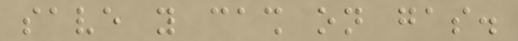save you cash on gas.
